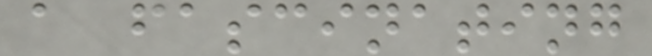a fascinating
